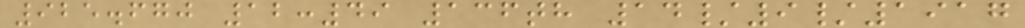925.670 12:49 136th 14/9/1917
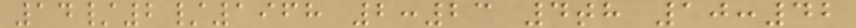14/2/1968 2:23 4th 10:42
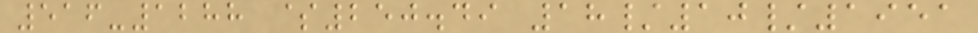516-1288 $250.49 18/10/1951
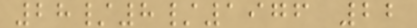28/8/1976 22
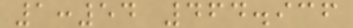1:54 464.936
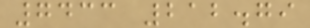7433 212.79
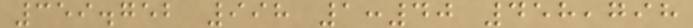359.752 998 1:40 458,798
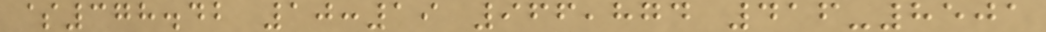$378.42 10:19 966,874 416-8501
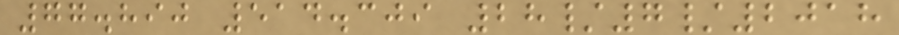77.890 514.309 28/7/2018
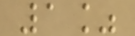1%
